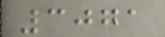3071
